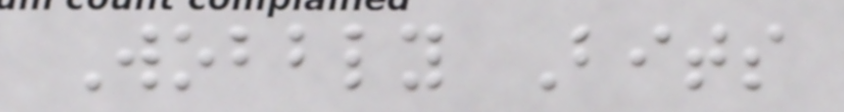Wobbly Bits
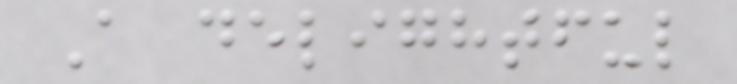A delightful
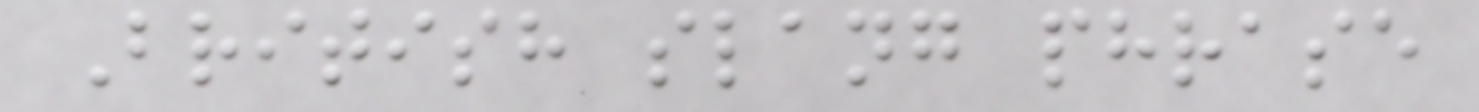British slang phrase
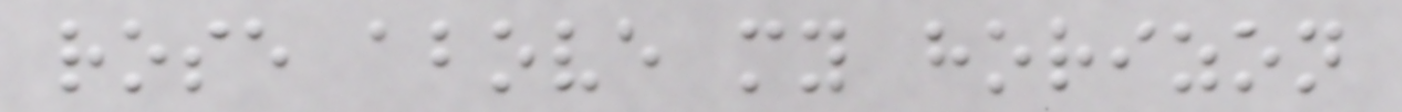rose above my horizon
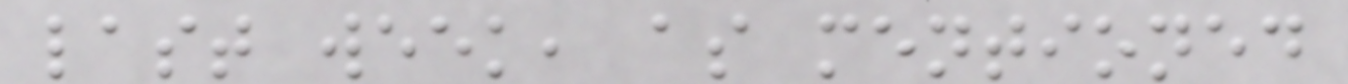last week, as mentioned
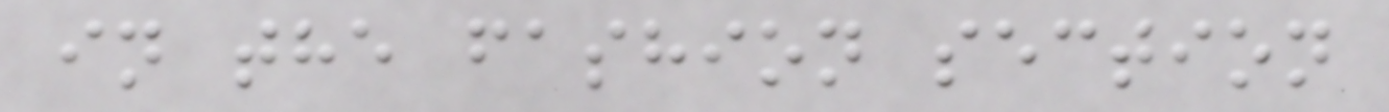in the fashion section
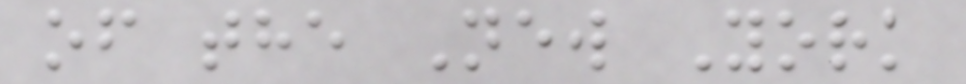of the New York
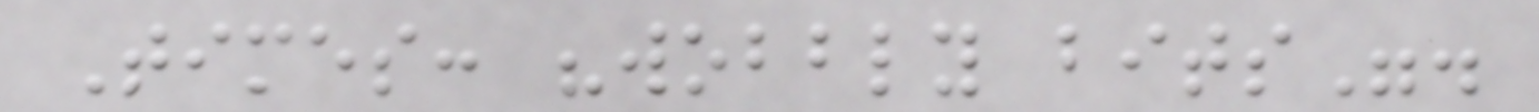Times: "wobbly bits".
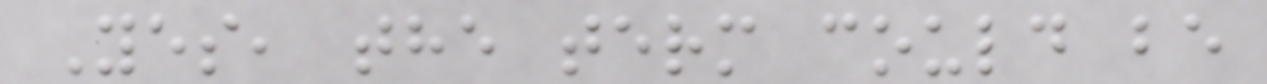Yes, the term could be
